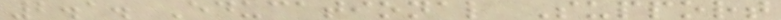2.1. Educational Support
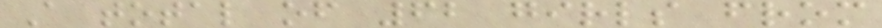A total of 62 girls from
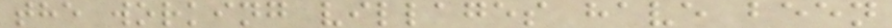the working villages have been
